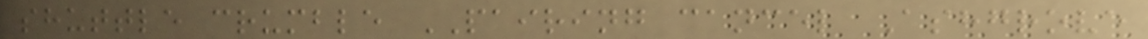shuttle crumble PAIRING cancel Ashgrove
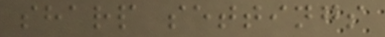sharp settings
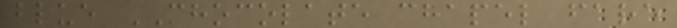blue CHOCOLATE chapel fare
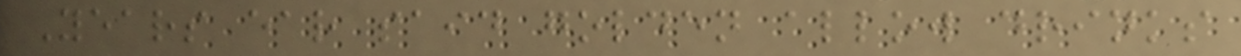Years ear said golden allow drinks
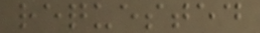requested
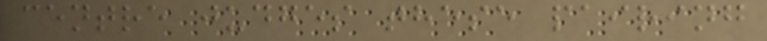centre judges these pairing
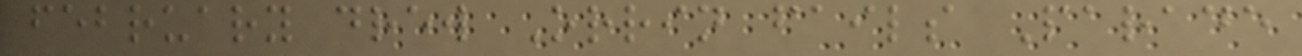february drew Orrin fails Parade
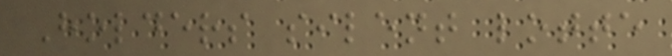Holders silent lotte
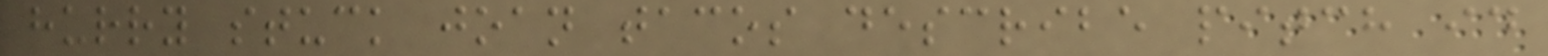hurry stuck joan tacos describe pitch id
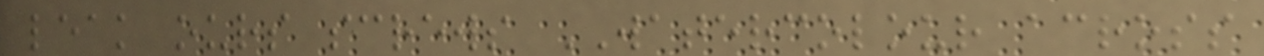leak ours screws WATERCOLOUR across
